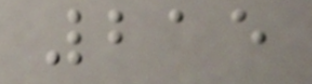215
